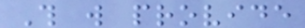This will provide
